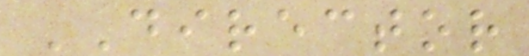DIRECTOR
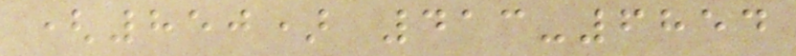(850) 413-6854
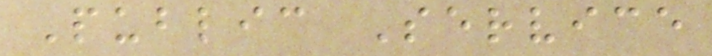Public Service
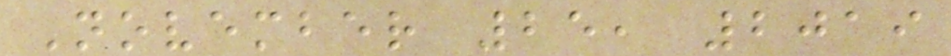November 25, 2019
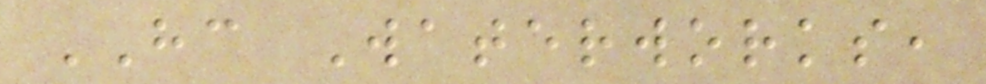HC Waterworks,
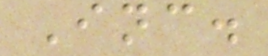Inc.
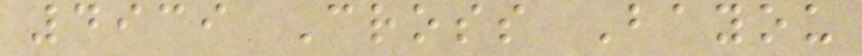4939 Cross Bayou
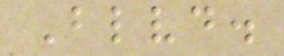Blvd.
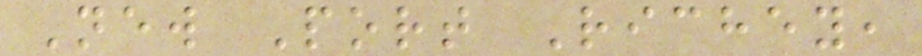New Port Richey,
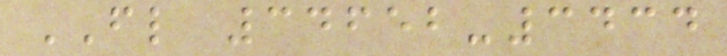FL 34652-3434
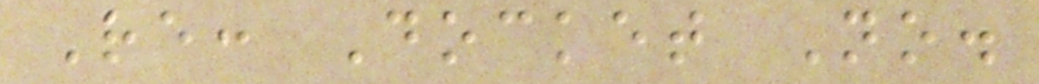Re: Docket No.
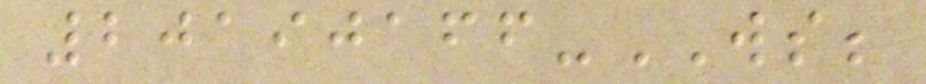20190166-WS;
